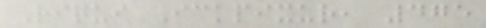Riqui Ickpixur, 475
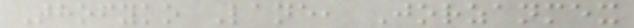Thofyko Lane, Jorzanmex
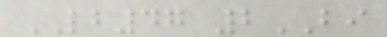LB47 2BI
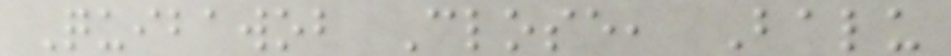Quibawob Close, Balu
